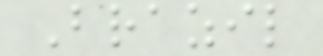Brazil
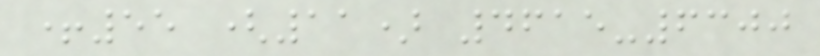+55 (11) 4615-6300
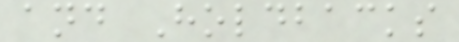and Holdbacks
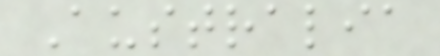Australia
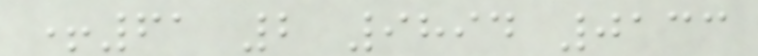+61 2 9894 0133
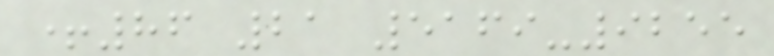+86 21 5169-9255
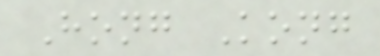Hong Kong
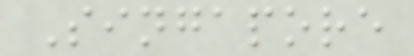Singapore
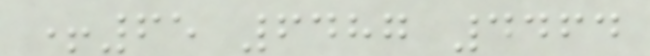+65 6487 4464
